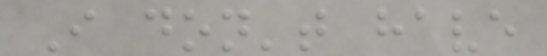I don't have
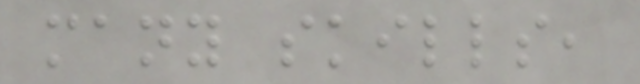many skills,
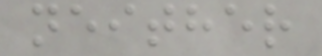neither
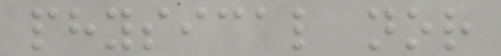physical nor
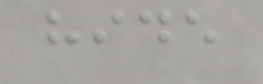hide
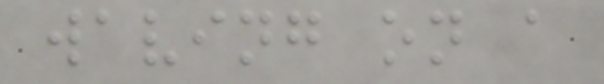waving on a
